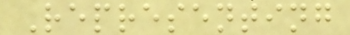Representing
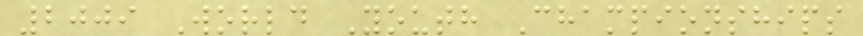2009 World Youth Championships
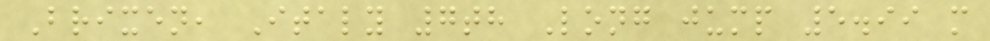Brixen, Italy 7th Long jump 5.99 m
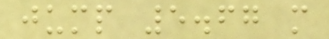jump 5.67 m
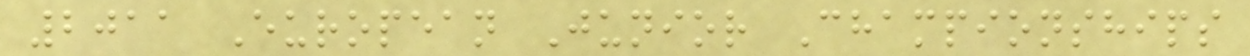2011 European Junior Championships
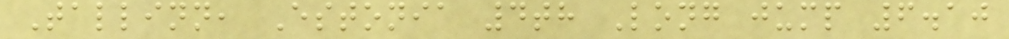Tallinn, Estonia 4th Long jump 6.10
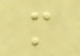m
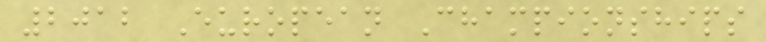2012 European Championships
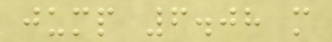jump 6.08 m
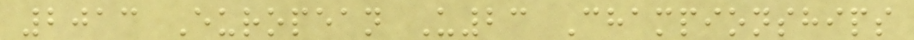2013 European U23 Championships
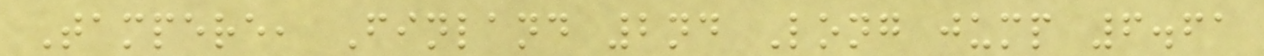Tampere, Finland 2nd Long jump 6.61
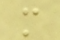m
